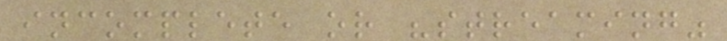incomplete or "streaming"
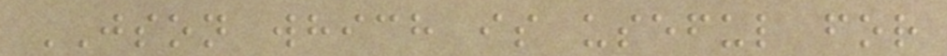JSON which is useful for
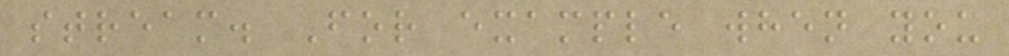stream. For example when you
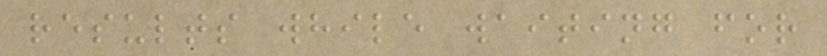results while waiting for
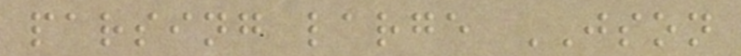parsing large JSON
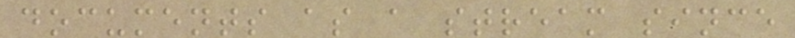documents as a stream since
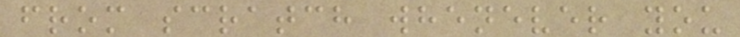from scratch whenever you
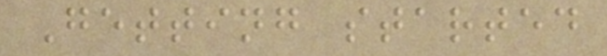Getting started
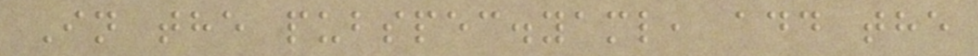In the pubspec.yaml, add the
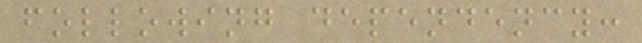following dependency:
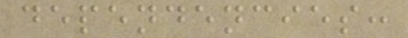dependencies:
